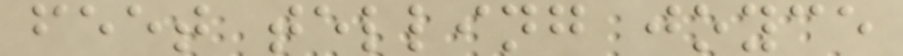feet telling joyce
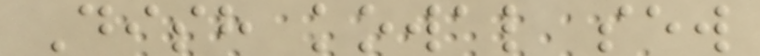Dish kowal sew
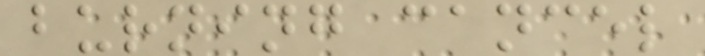burning cancel
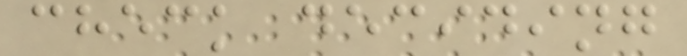check deciding
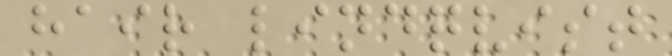hair lindqvist
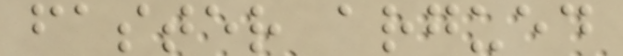faster argued
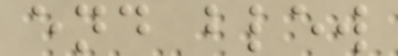end blew
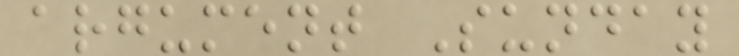argument Sunday
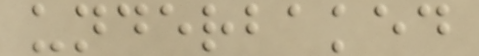underbaked
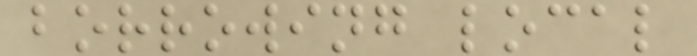borrowing local
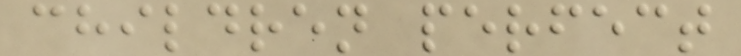children perfect
